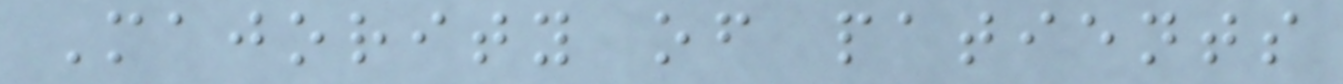Majority of patients
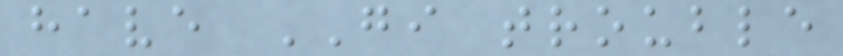have GI trouble
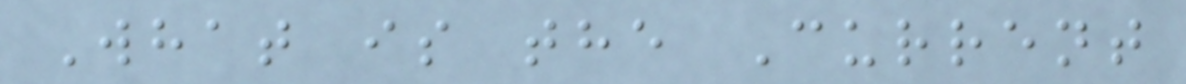What is the Current
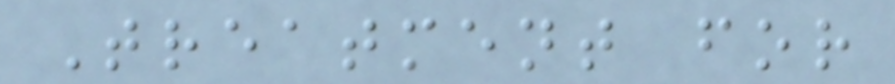Treatment for
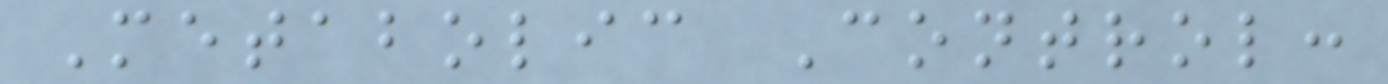Metabolic Control:
